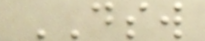DSW
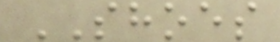SHOES
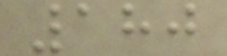180
